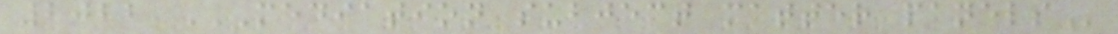2022 MEDIATION SUBJECT MATTER PANELS
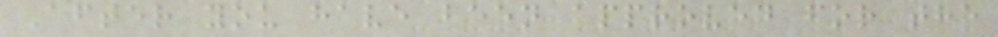After you have been approved for the
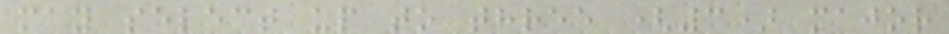may select up to three (3) major
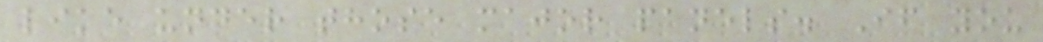like under those major panels. If you
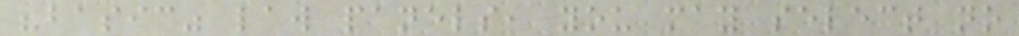"basic" law panels, you may select no
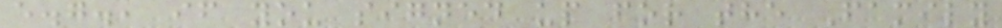e.g., if you signed up for the Family
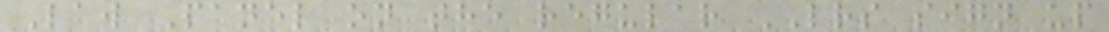Law Panel on the regular LRS sign up
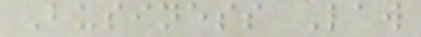Business Law
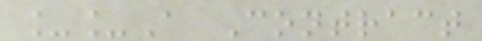__A Contract
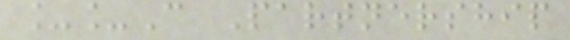__C Partnership
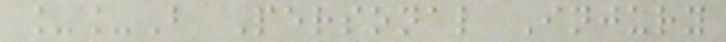__B Personal Injury
